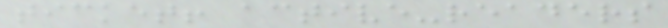ticket! active-readers
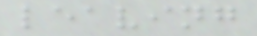leaving
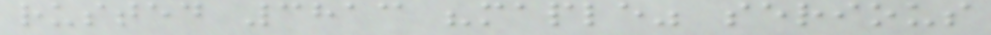rusted 3813 "maple" serious
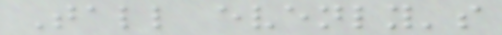Tall evenly's
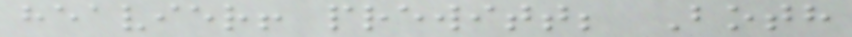heavier! prewitt; Both
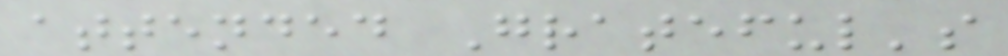attended Grateful's
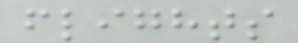flights
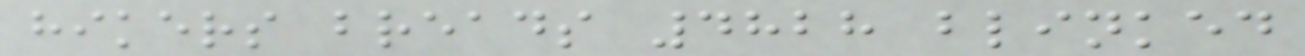hikers breads 4828 blinked
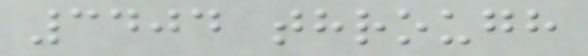3404 through
